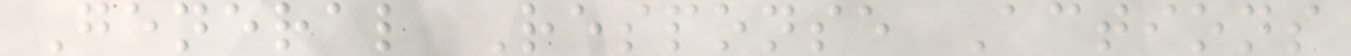General Response Actions
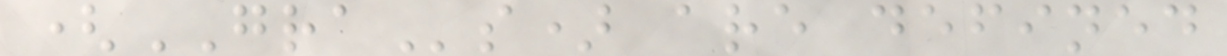(GRAs) are defined
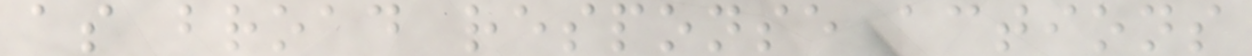as broad response actions
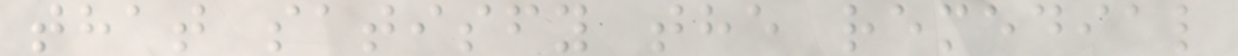that satisfy the remedial
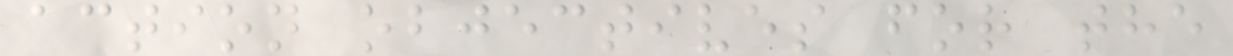action objectives for the
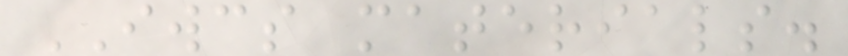IWCS materials.
